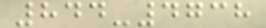844-4738
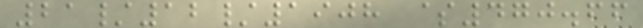21/12/1908 $470.66
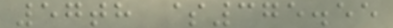57th $375.55
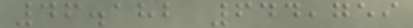46.182 644,759
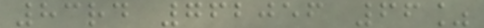83rd 762056 66%
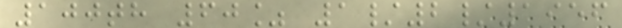100th 60% 1/2/1956
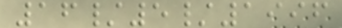16/5/1996
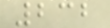232
